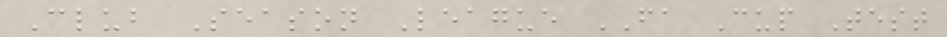Club Season League FA Cup Test
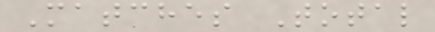Matches Total
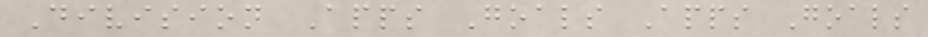Division Apps Goals Apps Goals
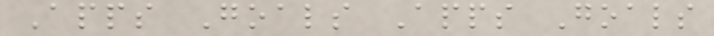Apps Goals Apps Goals
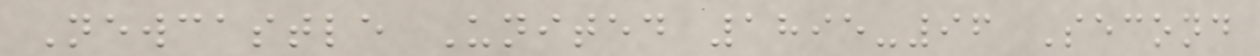Newcastle United 1895-96 Second
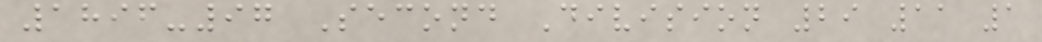1896-97 Second Division 29 11 1
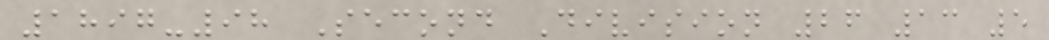1897-98 Second Division 26 13 5
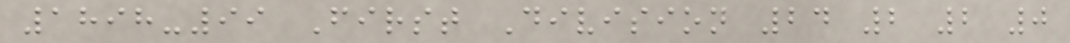1898-99 First Division 24 2 2 0
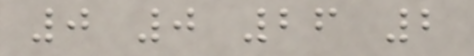0 0 26 2
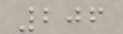206
